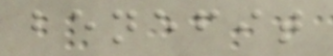benefit
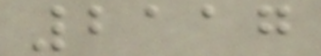2117
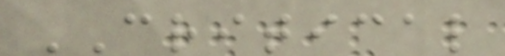CRITICAL
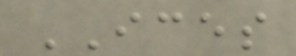ICES
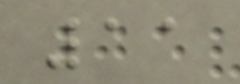11
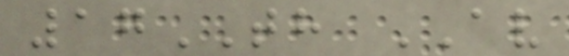17TH AV
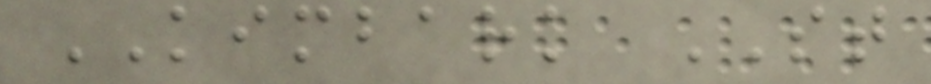KIMBARK ST
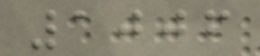1006
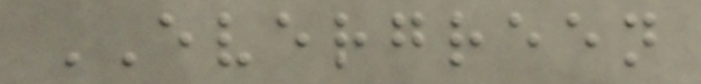EVERGREEN
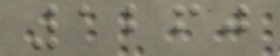1260
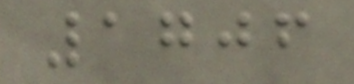1706
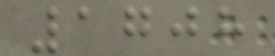1708
